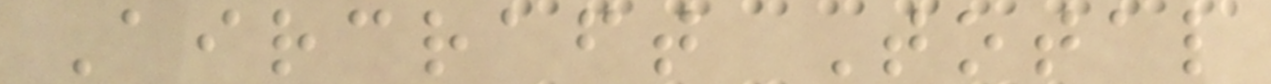Aircraft Total
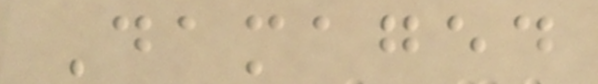Damaged
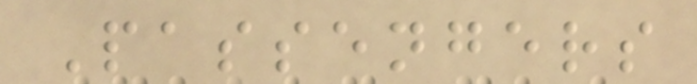Passengers
